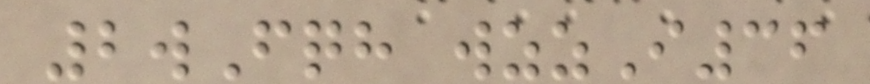2wFqh wzzI36
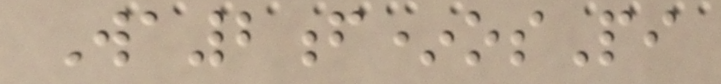Wa2f*osPi
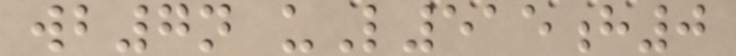wb7n uL515h0
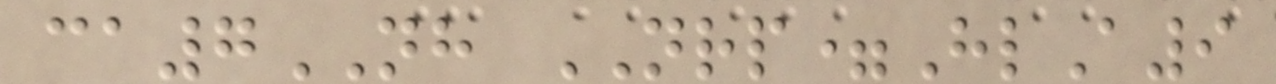ca7NH NRP=HlA9
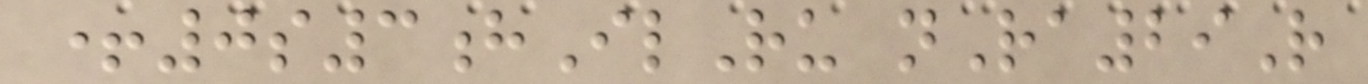+0s3hIlRu nRa29R
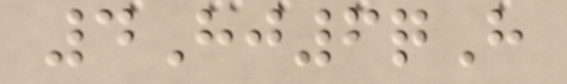4Hj6qH
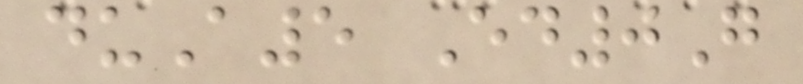duA5 Ed0G
